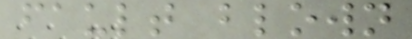fault blown
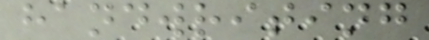handwriting
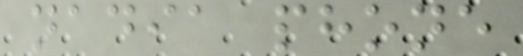nadia phone
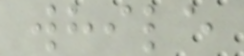while
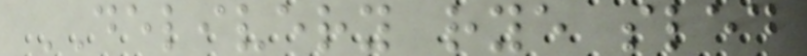DELIVERY rye sled
